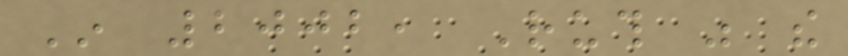In 2002, Ruth was the
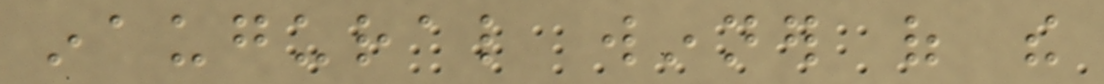inaugural winner of the
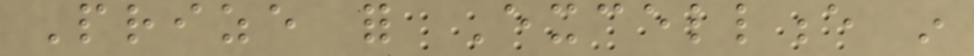Prize for Excellence in
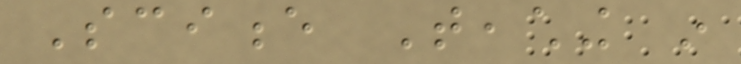Science Teaching in
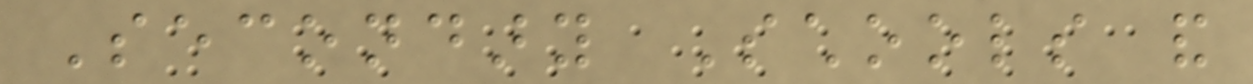Secondary Schools and
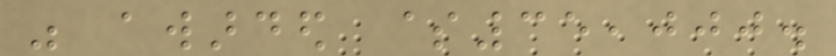was awarded $35,000.
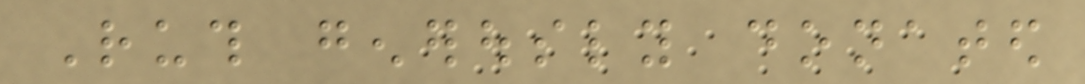Ruth generously donated
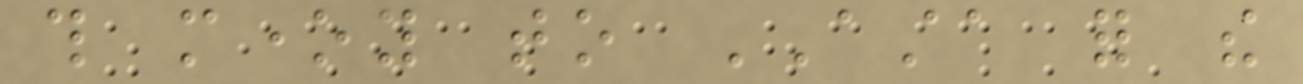this money to ASTA for the
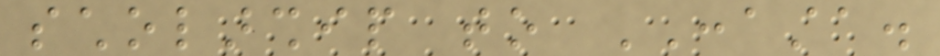scholarship to CONASTA.
